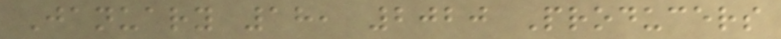January 18, 2020 Producers
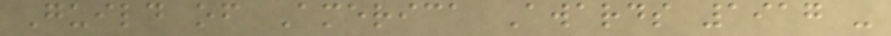Guild of America Awards 1917 -
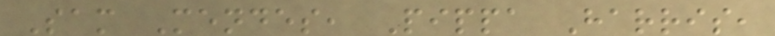Sam Mendes, Pippa Harris,
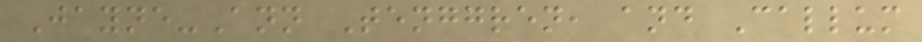Jayne-Ann Tenggren, and Callum
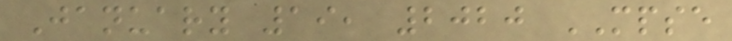January 19, 2020 MPSE
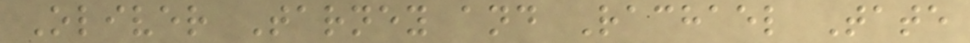Oliver Tarney and Rachael Tate
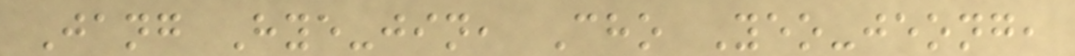Jang Hye-jin, Cho Yeo-jeong,
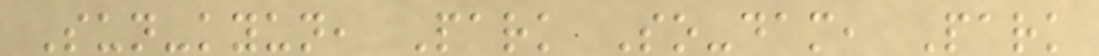Sun-kyun, Park So-dam, Park
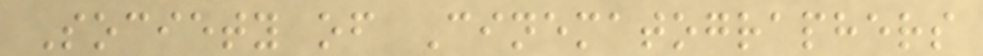Society of Cinematographers
